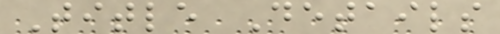Title Details
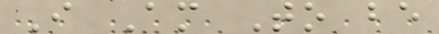I Am To be
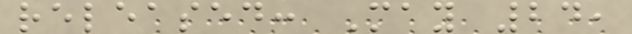released: May 24,
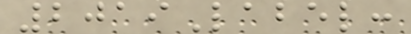2019Label:
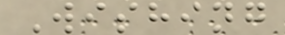Wishing
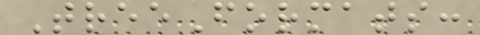TreeFormats:
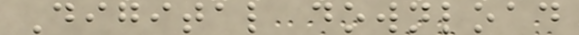Digital download
